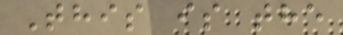This is the
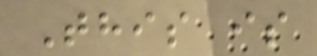This is
